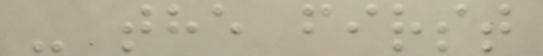- the first
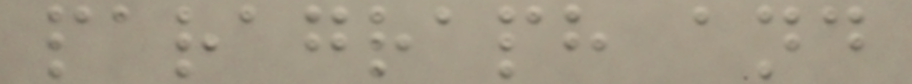paragraph and
